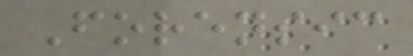Forensic
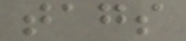tags
